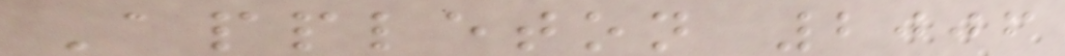Appleton 2006
